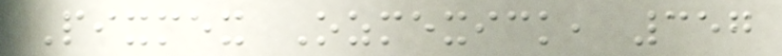Pixmex Ozmexick, 357
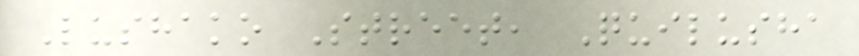Lushako Street, Quilusha
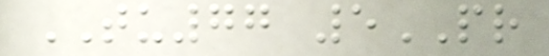TU77 5PR
